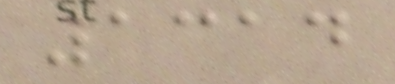1314
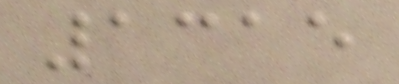1315
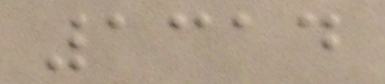1314
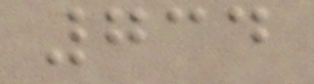734
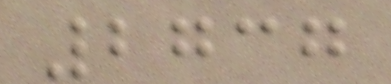2737
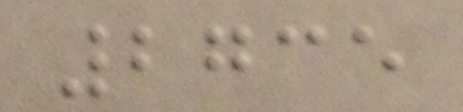2735
